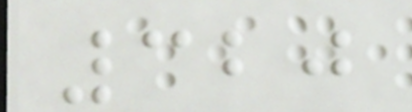320
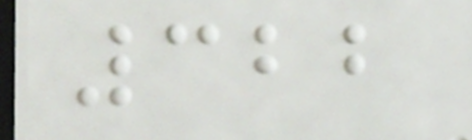322
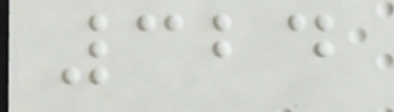324
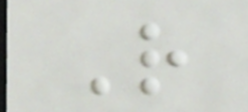R
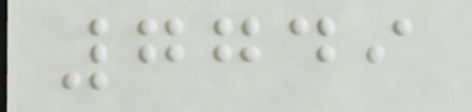7749
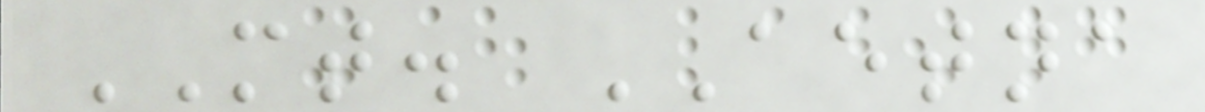MT. AETNA
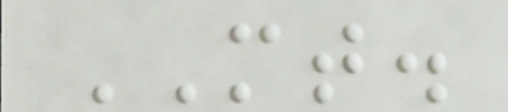MT.
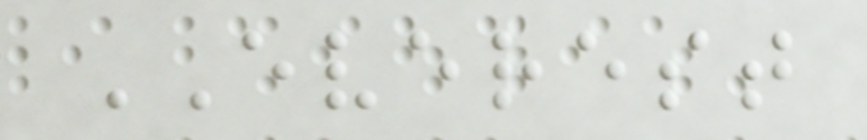EVEREST
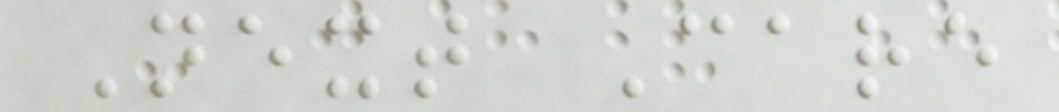Next Care
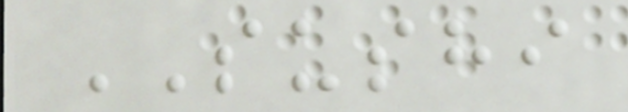SUSHI
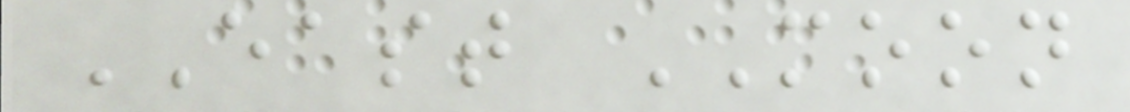EAST MOON
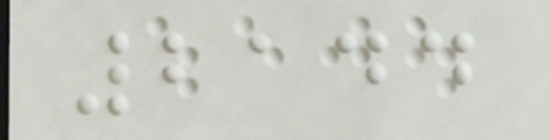2144
